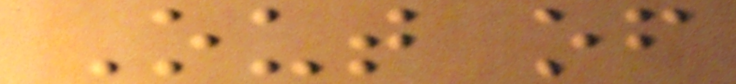Out of
